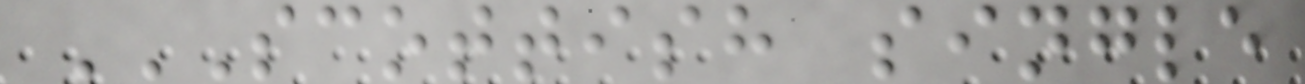SCOTTISH SINGLE
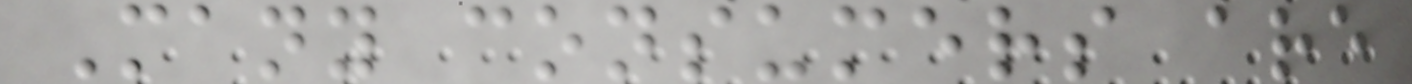Many consumers are
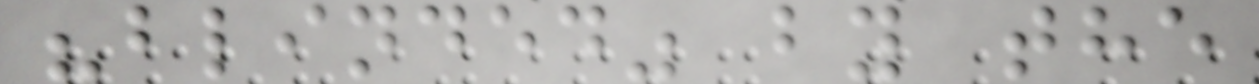"blinded" by the
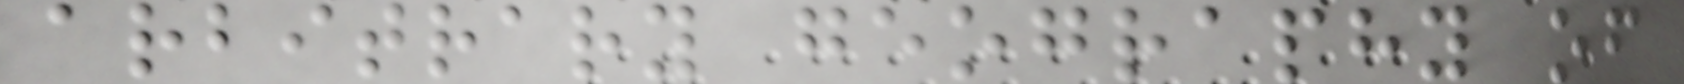arbitrary geography of
